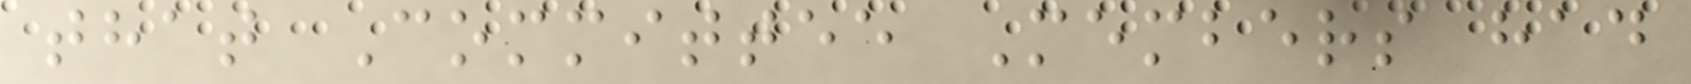that Committee Members had
